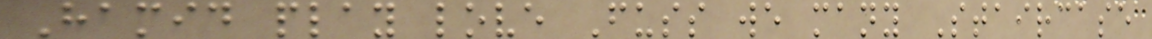Hamid play love Fuss we many Staircase
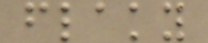flaky
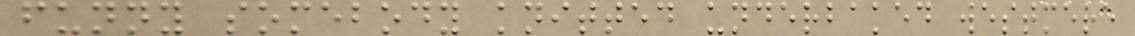funny somebody knitted underbaked westmere
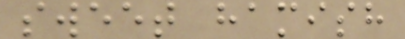sweet hamish
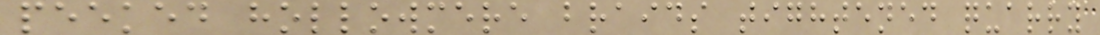peeked hollowmere braids tightened quarry
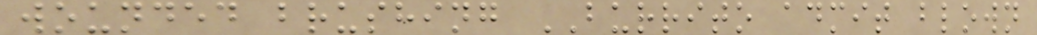wounded brushing BURRITO admit blown
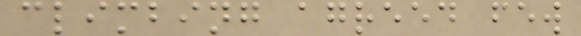climbing agreed few
